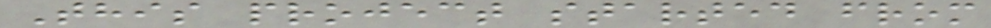This project started from
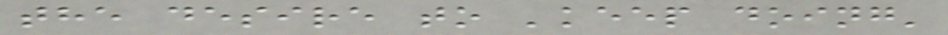the desire to 'keep doing'
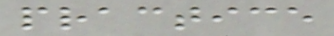practice
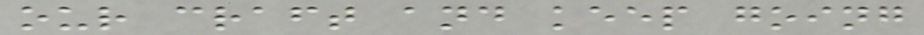our craft and keep going
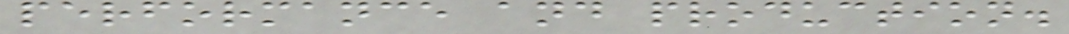performance and production.
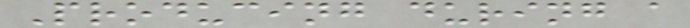Producing during a
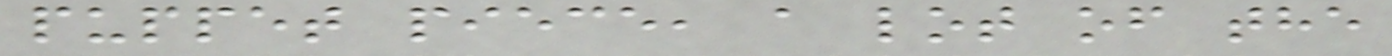puppet piece, a lot of the
